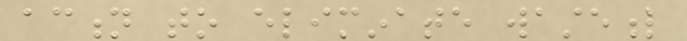action to eliminate wasteful
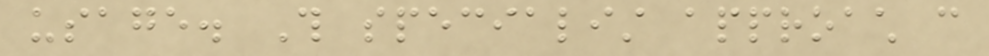usage. This specialist approach can
